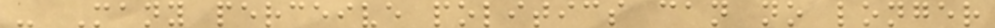- Many perceive politics can no longer
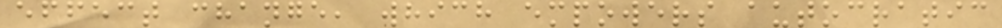effect change, which empowers autocratic
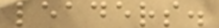leaders.
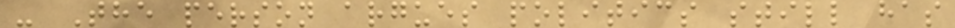- The person argues politics still has
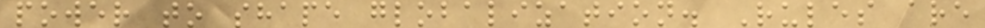power to shape globalization. Rules are
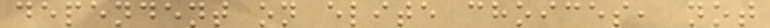dependent on elite choices, not
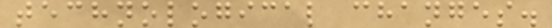technological changes.
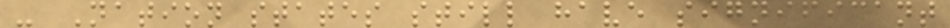- Nation states still have significant
